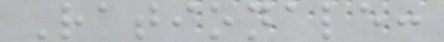Rationale:
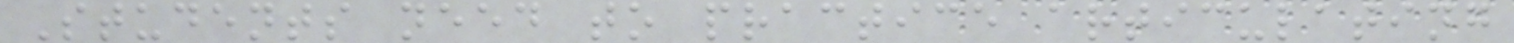Students need to practice articulating
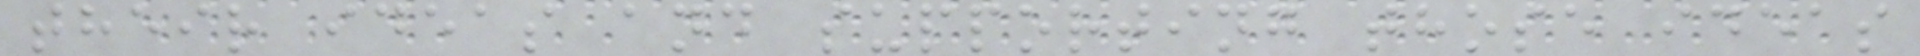their ideas and supporting those ideas
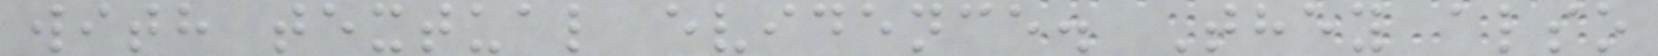with textual evidence. They also
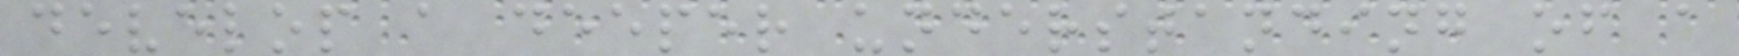develop a deeper understanding of a
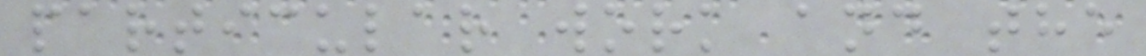particular work and the
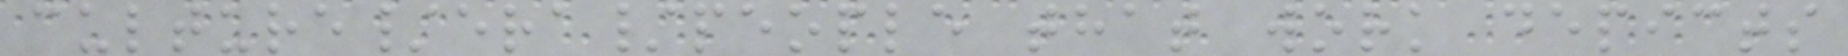culture/era/people that work depicts
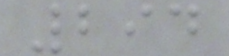294
